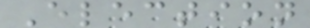Election
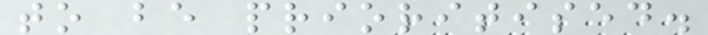to be prioritised.
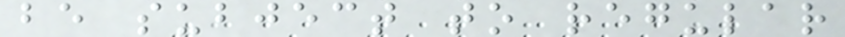be subject to regular
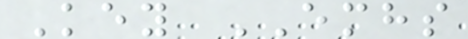Key EMHS
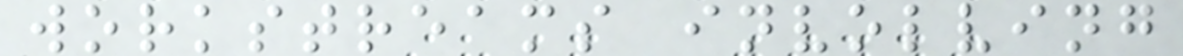workstreams involving
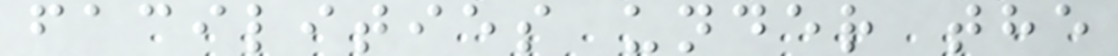facilities under the
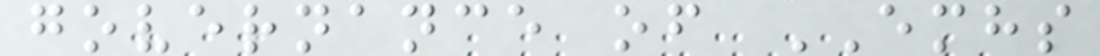governance of EMHS
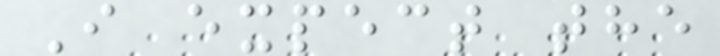I expect the
